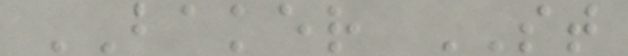BAKER ST
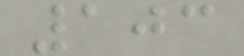103
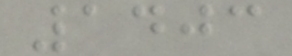1403
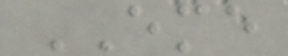EME
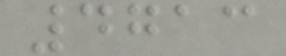4713
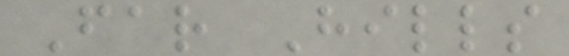Far Hills
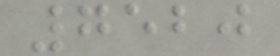7520
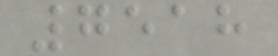7518
